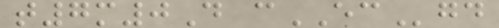t7m0D cECgd
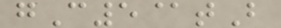gC5@tB
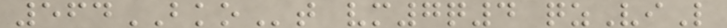564BKOt vm7q4 qzViL
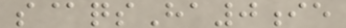s@qsHa0ie
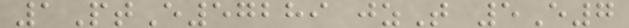1PtE57289 jzT 5E7
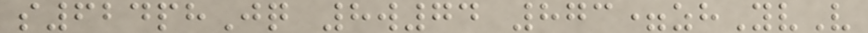s624phJq 8w74 873=zhYvV
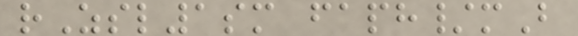rZsl1sm faph/mB
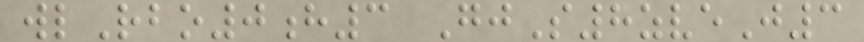wlRbo0h3 GjS8zveJ3
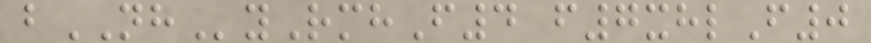bNHyRmhF4 f7xhlF0
